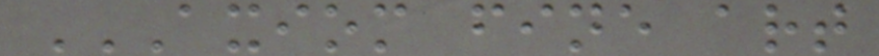AXIOM FINE ART
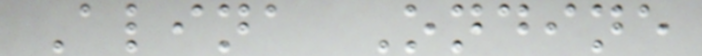Alina Ondine
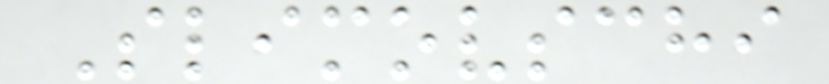Slimovschi
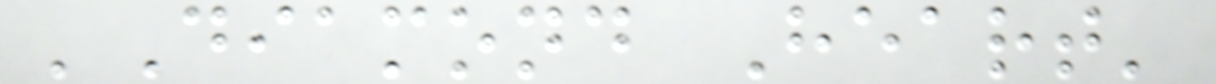'Diamond Heart'
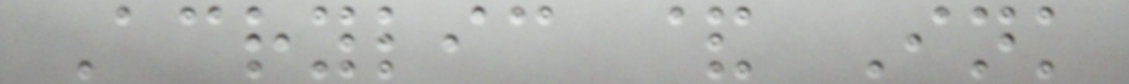Acrylic & Ink
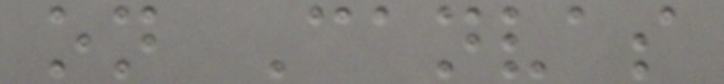on Canvas
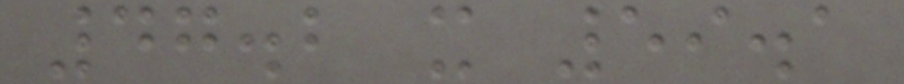47.2 x 59.1
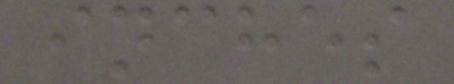inches
